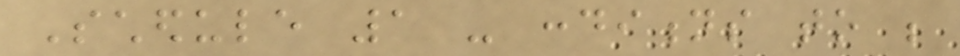Schedule 1 - conditions to be
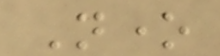None
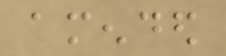amended
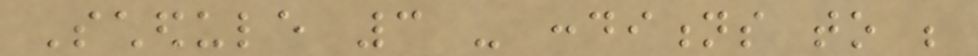Schedule 3 - conditions to be
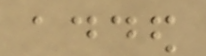added
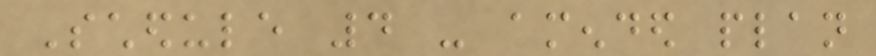Schedule 4 - amended plan
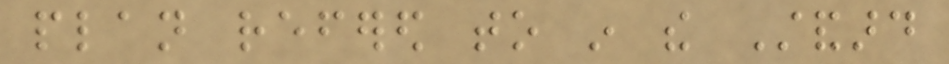plan refered to in the Standard
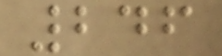246
